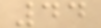44
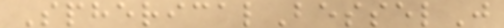SphericalBesselJ
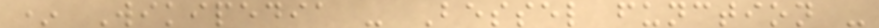* Wikipedia - Bessel function -
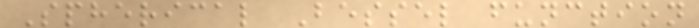Spherical Bessel function
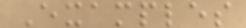Examples
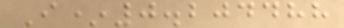I*0.204488
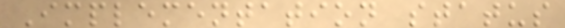Implementation status
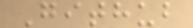Github
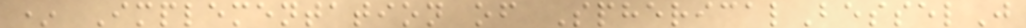* Implementation of SphericalBesselJ
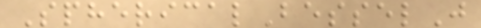SphericalBesselJ
